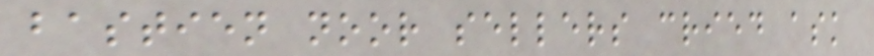bastien noor sellers cried ask
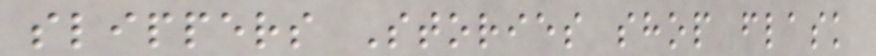slippers Stories shop flask
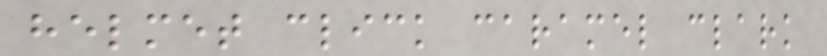helmet click caramel clark
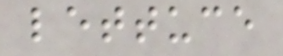lettuce
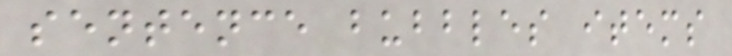sentence bubbles items
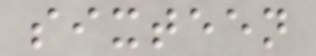sixteen
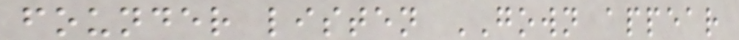founder listen GOWN appear
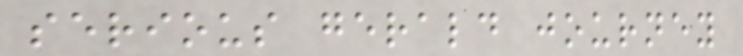serious gerald journey
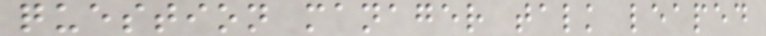question manager talk leaped
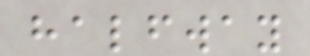halfway
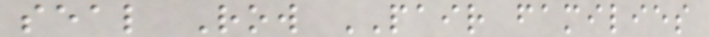seal Row PAIR families
